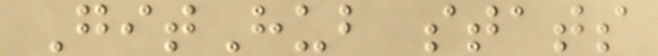GitHub stats
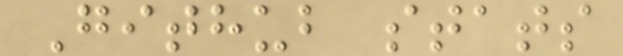Github stats
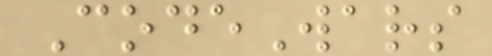CodeWars
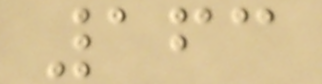163
